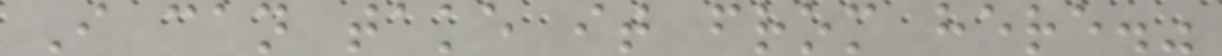I can take it from here."
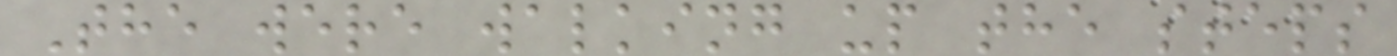The were walking up the steps
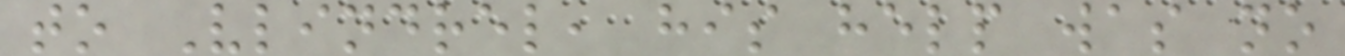to Vlindrel, his help was no
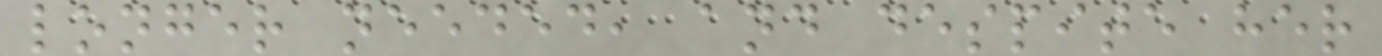longer needed, and despite her
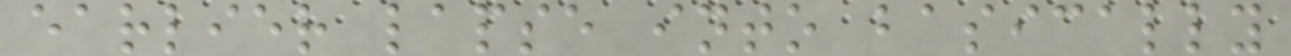earlier lapse into basically
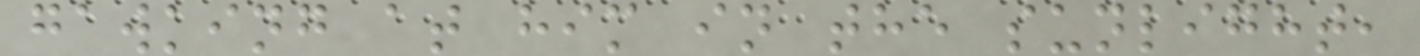gawking at him in the sunlight,
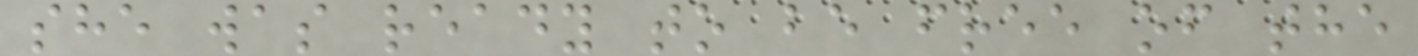she was ready to be free of the
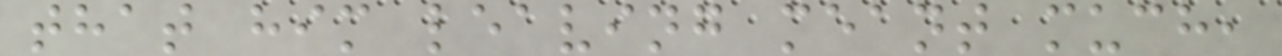that him leaving meant much,
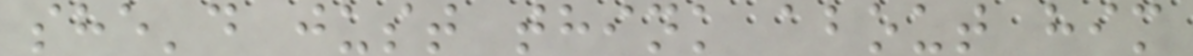she'd just think about him
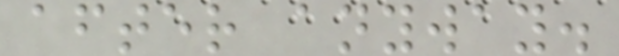after anyway.
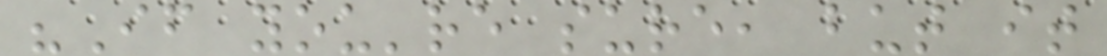"If you're sure, but it
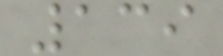139
